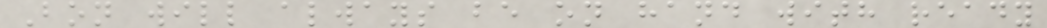Bon will always be on hand with ready
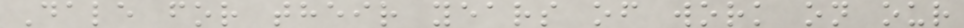Dale for their years of work on our
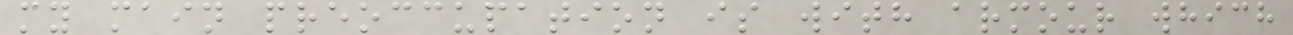my main preoccupation is with armour which
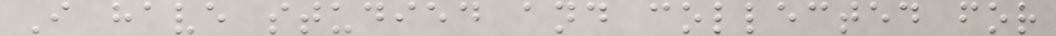I have studied and collected for
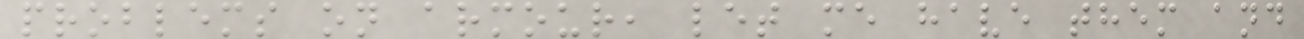problems on armour, let me have them and
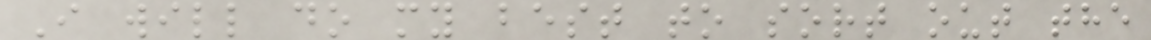I will do my best to sort out the
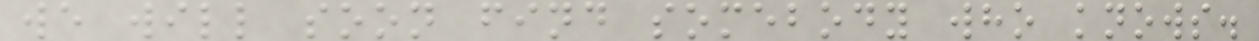we will soon find somebody who knows.
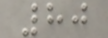80
